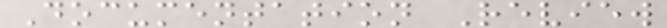Documentation Review
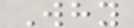Why
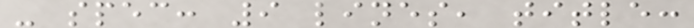- spec: 9 lines, title:
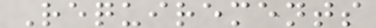Requirements
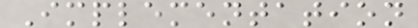Implementation
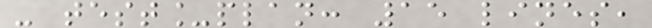- test_plan: 15 lines,
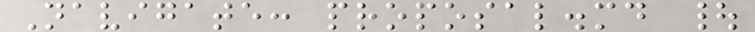Navigate: proposal.md |
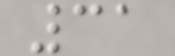31
